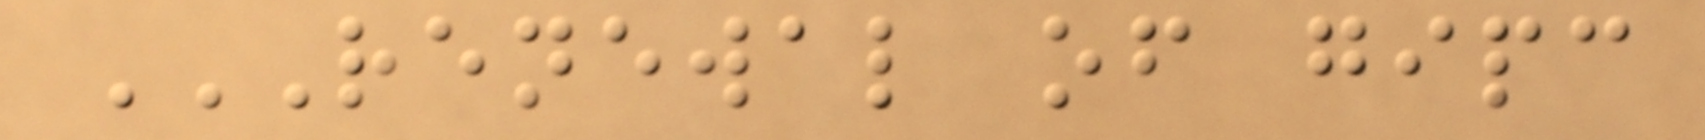RENEWAL OF GIPC
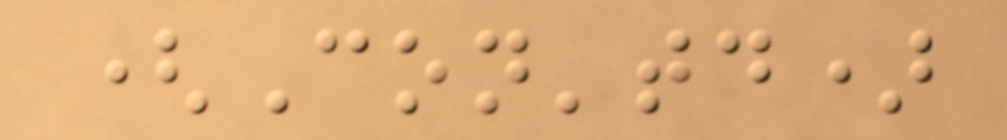(Con'td)
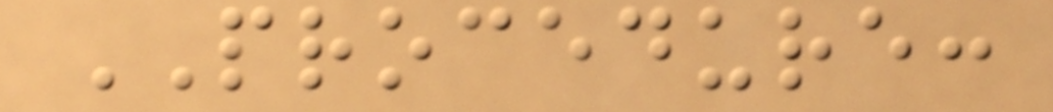PROCEDURE:
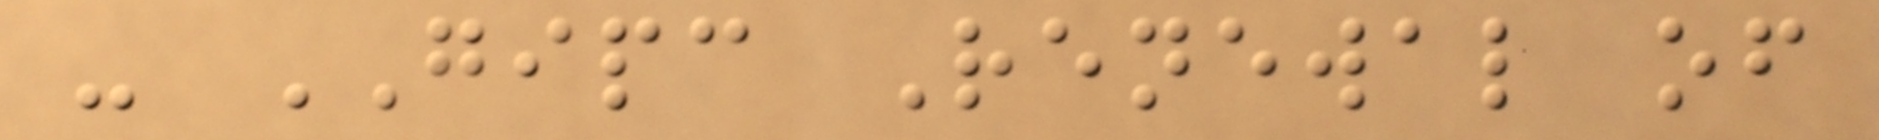- GIPC Renewal of
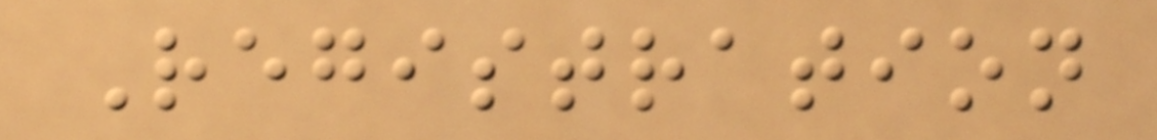Registration
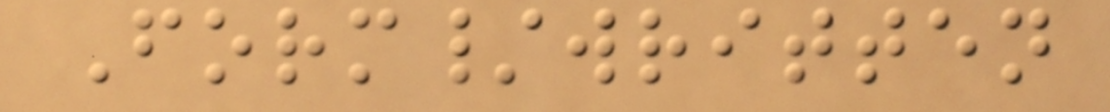Form/written
